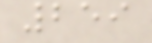259
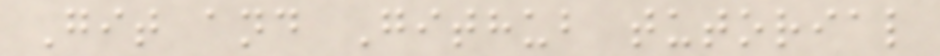Git and Github tutorial
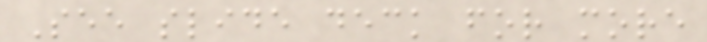See slide deck for more
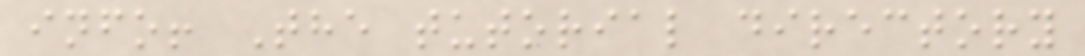info! The tutorial directory
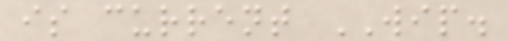is current WIP.
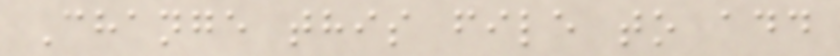Change this file to add
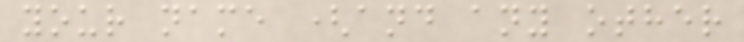your name (and any other
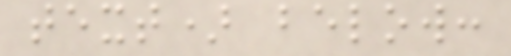text) below:
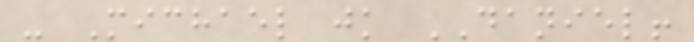- Michael jk DANIEL!
